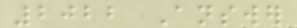2022 Answer
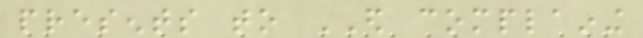presents to ED complaining
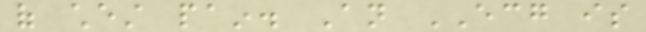of chest pain. An ECG is
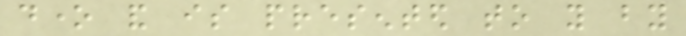done and is presented to you by
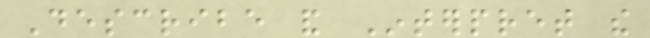Describe and Interpret the
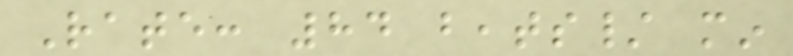Rate: 84 beats/ min
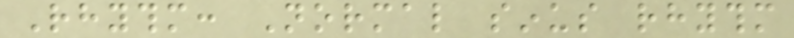Rhythm: Normal sinus rhythm
